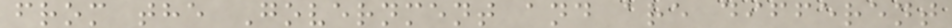from the Government and are different
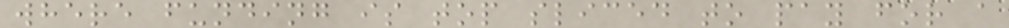where funding is top sliced to pay for a
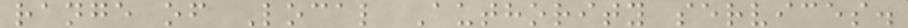range of Local Authority services.
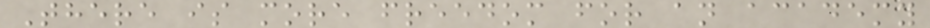There is more freedom for an academy
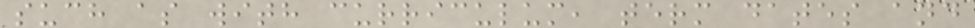such as with curriculum, term dates and
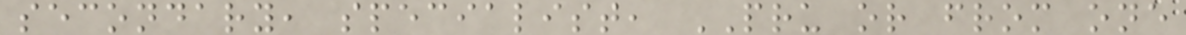secondary, specialist, PRU or from one
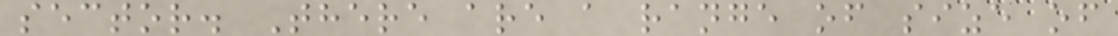sector. There are a range of size of
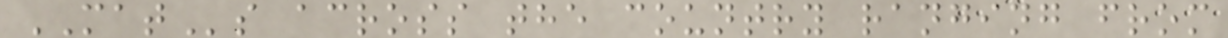MATs across the country ranging from
